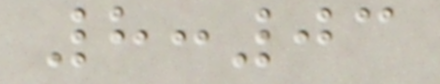8:03
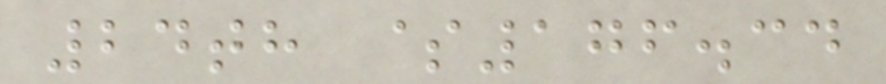24th $176.34
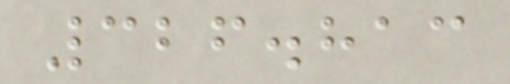326.813
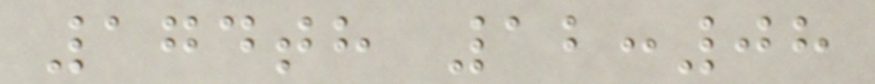174th 12:08
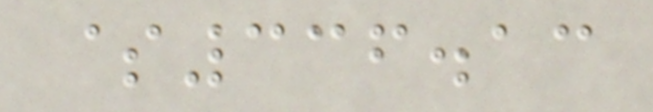$336.13
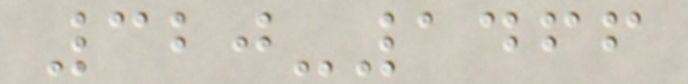320-1466
